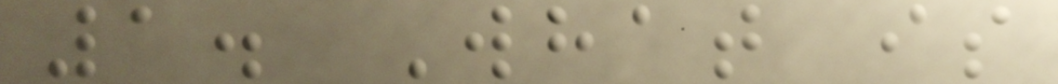1. What is
